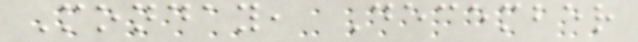Monday, December
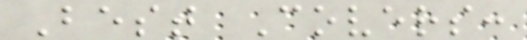Best Covers:
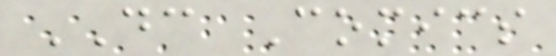DC Comics
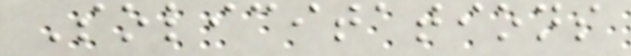Solicitations
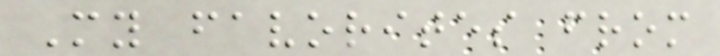My favorites from
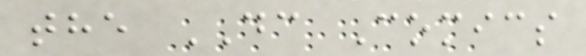the DC Comics
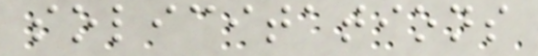solicitations
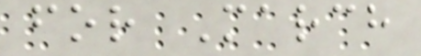for March
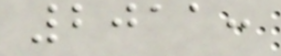2011:
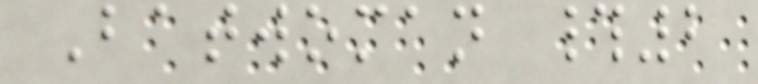Batwoman #2
